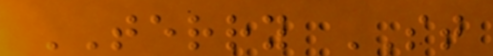TERRY ST
